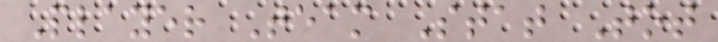Player Team Stat Tot
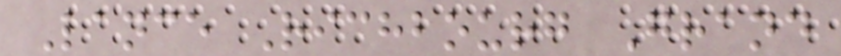Lance Richbourg Grand
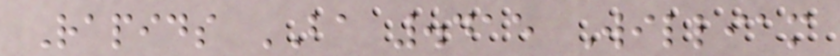Rapids BA .415 William
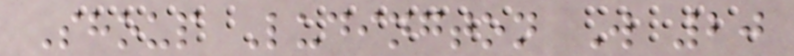Shoup Ludington W 20
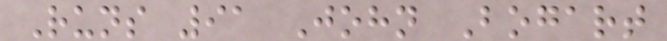Runs 91 John Bogart
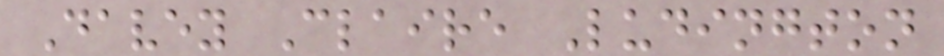Davey Claire Ludington
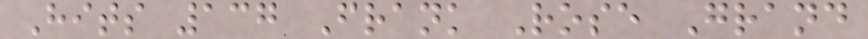Hits 137 Frank Rose Grand
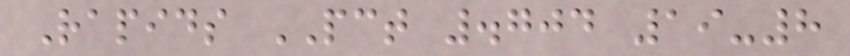Rapids PCT .704 19-8
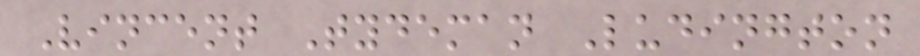Vincent Tydeman Ludington
